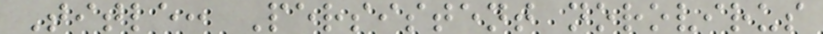Title: Persistent norovirus
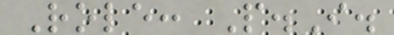Role: P.I.
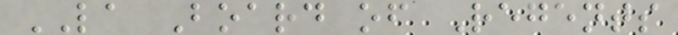LA Board of Regents
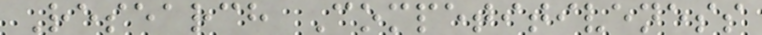Research Competitiveness
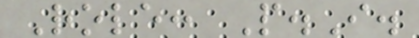Role: P.I.
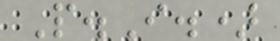P.I.)
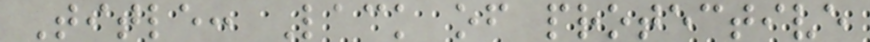Title: Lack of protective
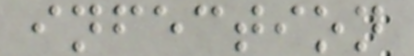infection
